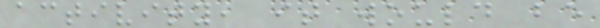activity, it would be
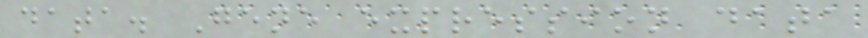data. Gene expression data
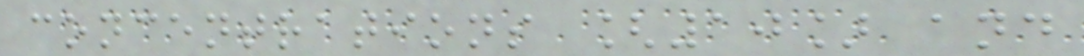concentrations [10] and
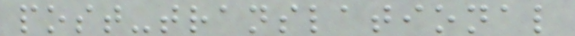post-translational
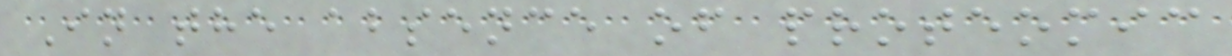In the absence of proteomic
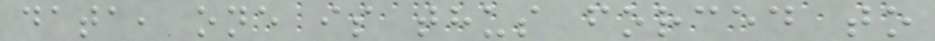data, one is thus forced to
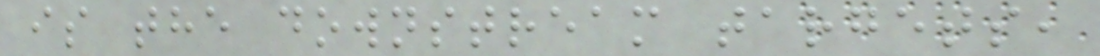is the downstream targets,
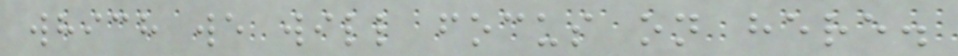which we will focus on here.
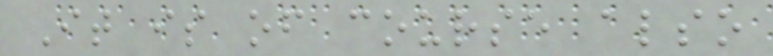It is of course also
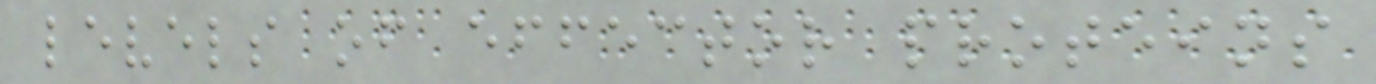levels of effector proteins
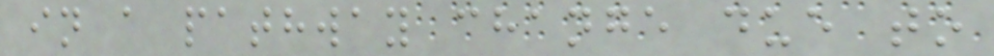in a pathway change due to
